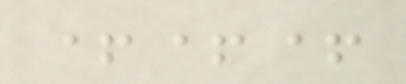+++
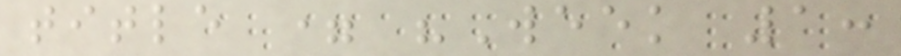title = "Week 1:
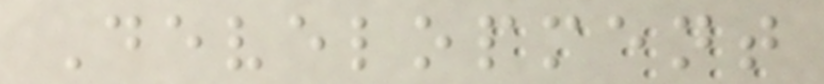Development
